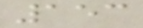153
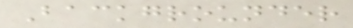Backgrounder
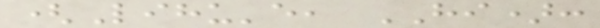(Lihu'e, HI):
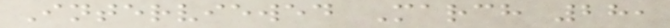Interviewed March 28,
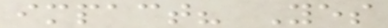impact? Yes
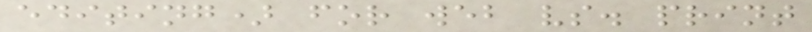editing) for web vs. print
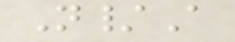N/A
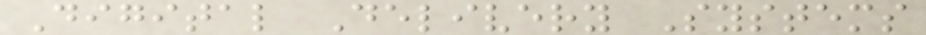Digital Delivery Systems
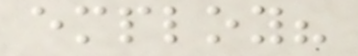employ?
